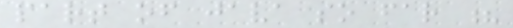part of java so far ?
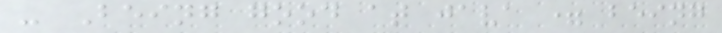- Being good at java = being
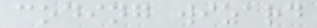coding wizard
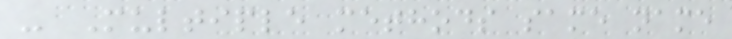- Multiple methods same name
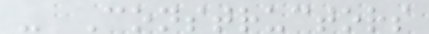- Constructors
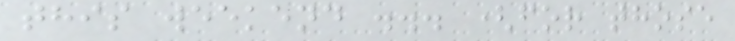this weekend ... (for those
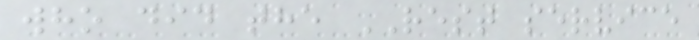who did the REST service
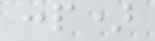:p)
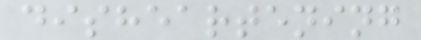disheartening
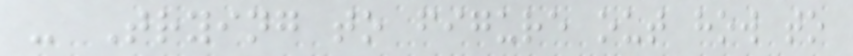- Trying to figure out how to
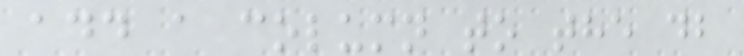add a column to the db
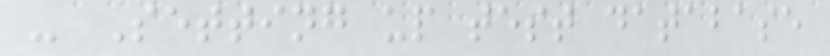- Setting up test database
